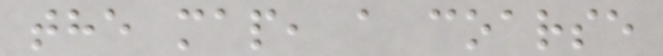the map, a coarse
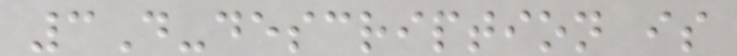3D-description is
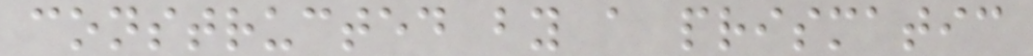constructed by a prismatic
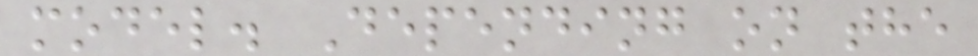model. Depending on the
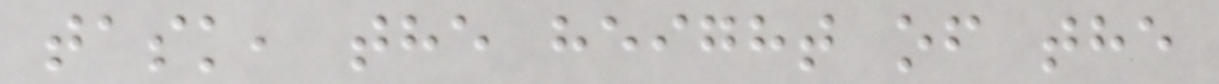task, the height of the
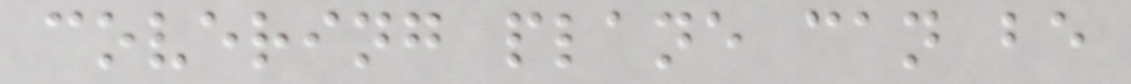covering plane can be
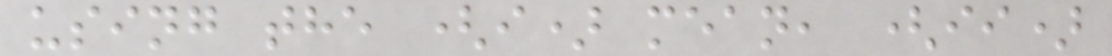using the (i) mean, (ii)
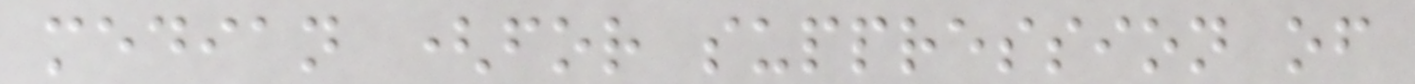median (for suppression of
